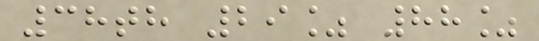38th 29% 88%
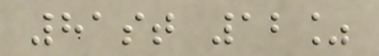81st 12%
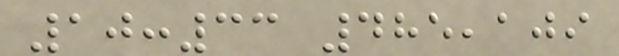10:33 485,109
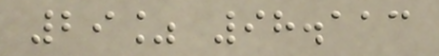29% 98.113
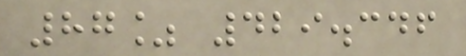87% 429.346
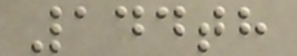144th
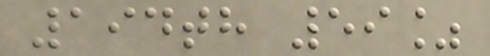194th 59%
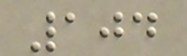104
